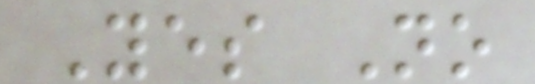Yes No
